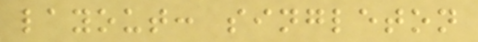layout: singleton
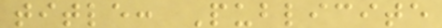title: Publicite
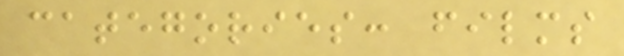categories: films
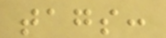tags:
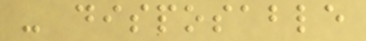- disposable
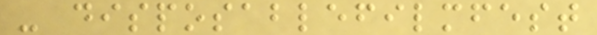- disposablefilmfest
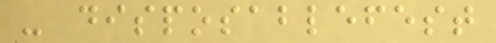- disposablefest
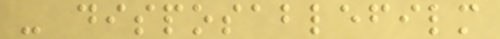- disposablefilm
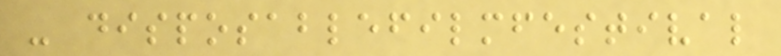- disposablefilmfestival
